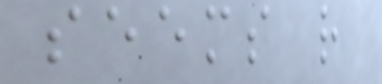seems rather
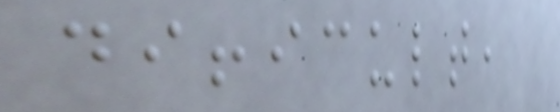difficult,
